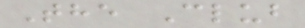The Club
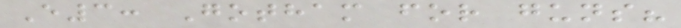E3: Gotham for guns?
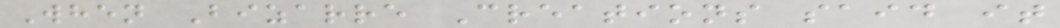When Bizarre Creations said it
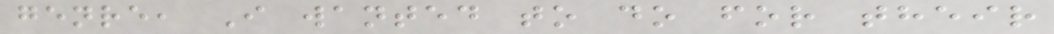genre, I wanted to do for their
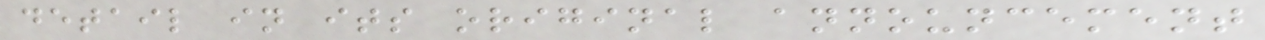detail in its original announcement
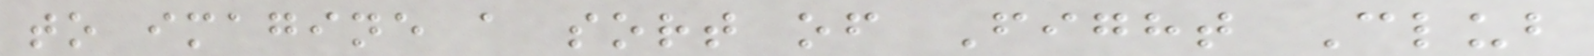to imagine a sort of Fight Club
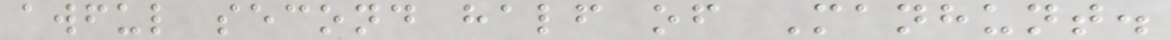awful second half of Manhunt.
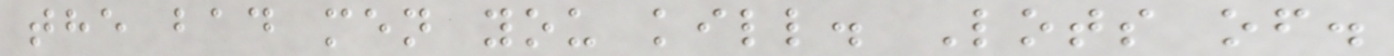the bad men you kill. Lots of.
